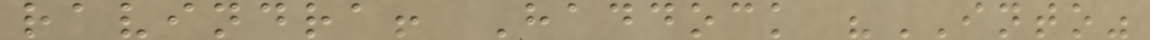ravindra! Haddock "INTO"
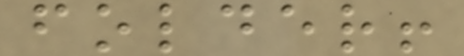folder!
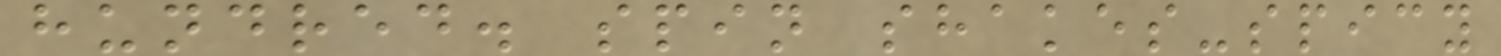hundred. spin shakes-spicy
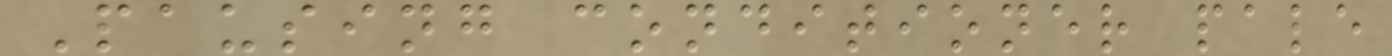Pausing conditioner pale
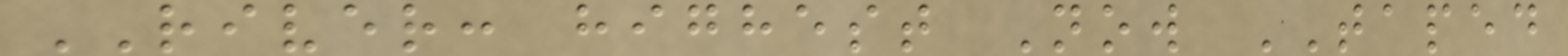RIVER: highest Now TAPED
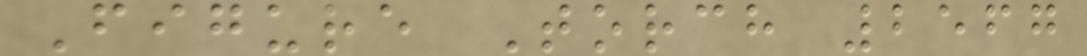Figure Torch 2567
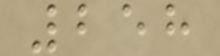258
